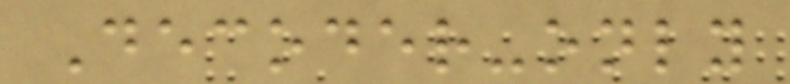Decoder-only
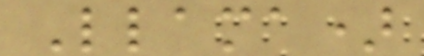Llama)
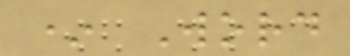* Word
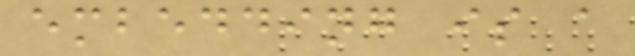embedding is a
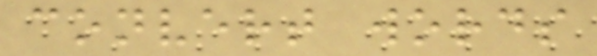convert words
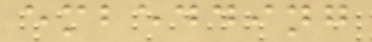embedding
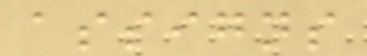assigns
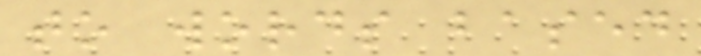to words based
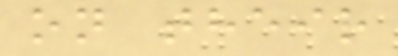on their
